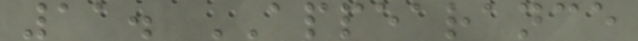11. APPEARANCE
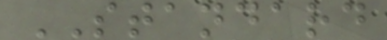STANDARD
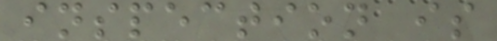inspection is
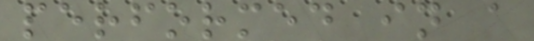performed in a
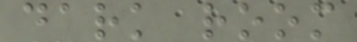dark room
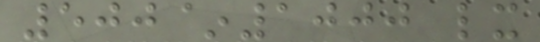500~1000 lx
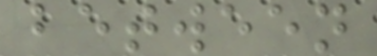between
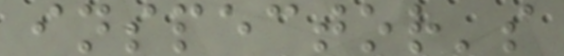inspector's
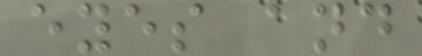eyes and
